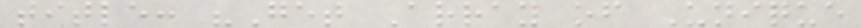title: "Get Array of Unique
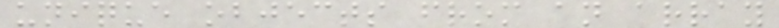unique objects from an array
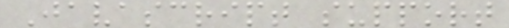Javascript support
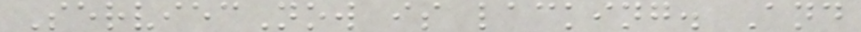ServiecNow is lacking. And
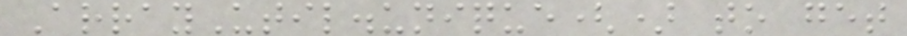ArrayUtil.unique() to get
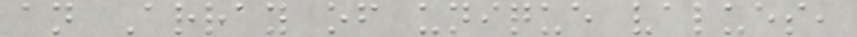an Array of unique values,
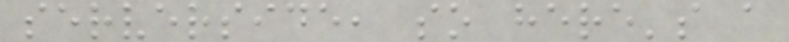serverside, so here's a
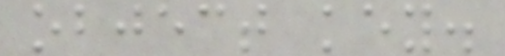object key.
